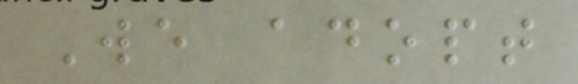We adopt
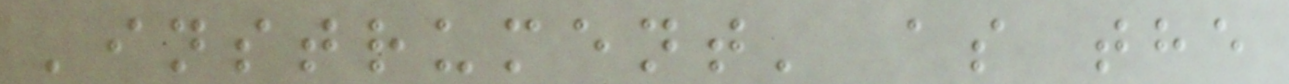'instrument' as the
